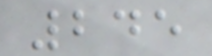245
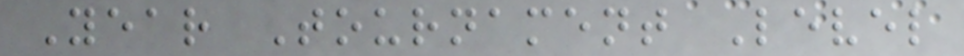Year Tournament Level
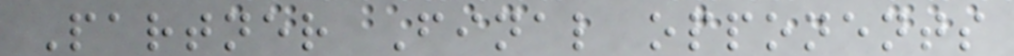Partner Final opponents
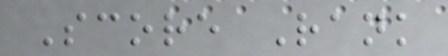Score Rank
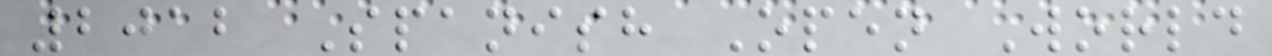2012 Spanish Open World
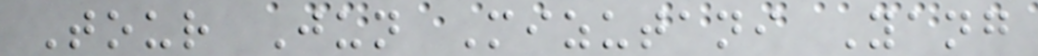Tour Jun Mizutani Yang
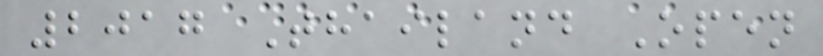2017 Thailand Open
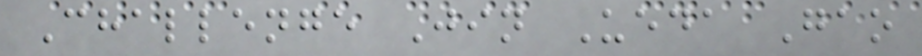Challenge Jin Ueda Gao
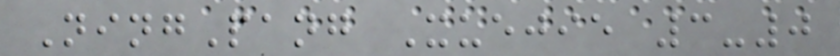NingPang Xuejie 3-0
